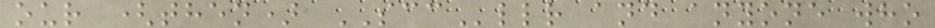our (then) SCCllr and anyone who
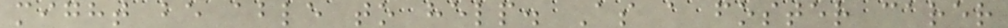might be able to help. As a foster carer
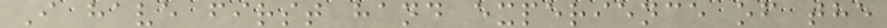I have first hand experience of the
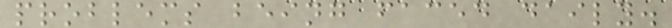problems being faced daily.
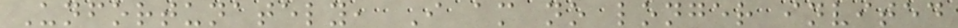Unfortunately, I am no longer invited
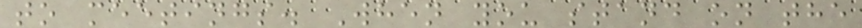to meetings. When you stand on the
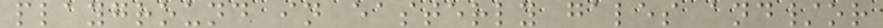playground in easterly gales and/or
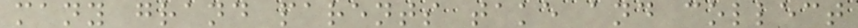many grand parents take and collect
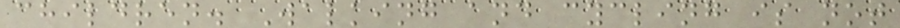children. Walking and cycling is not
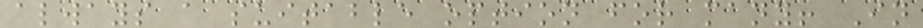always a suitable option for many! In
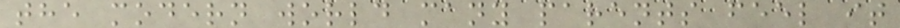the modern world many parents feel it
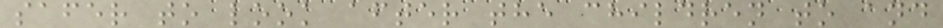safer to look after the children to and
